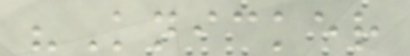"Knicker
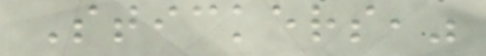Stickers,"
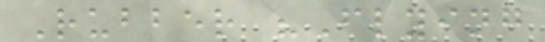Rubber "Flying
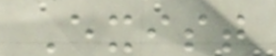Exist
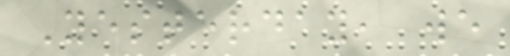Yesterday, we
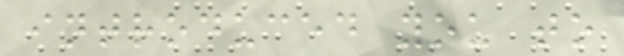introduced you to
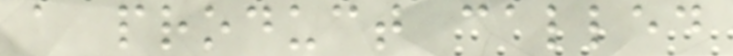a product called
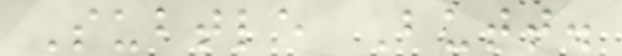Subtle Butt.
